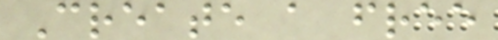Create a free
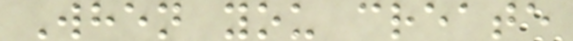When you create
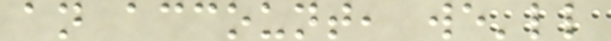an account, we'll
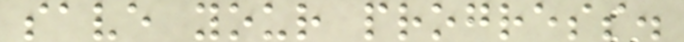save your progress.
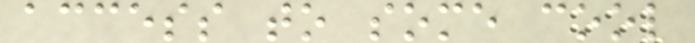access to some cool
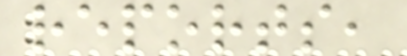reports,
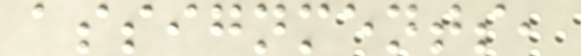assignments,
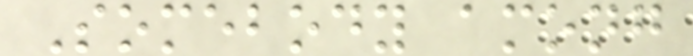Somebody among
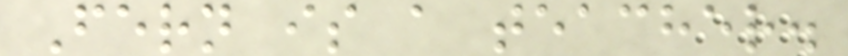Fern is a teacher.
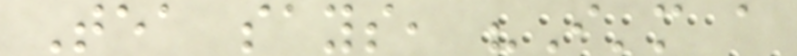Tea says, "I'm a
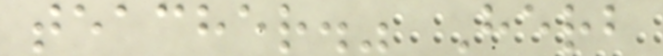teacher." Herb
